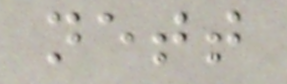nett
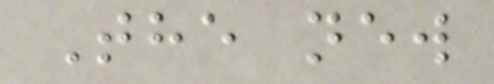The new
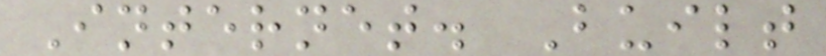Internet. Built
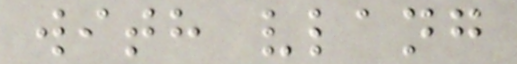with vlang
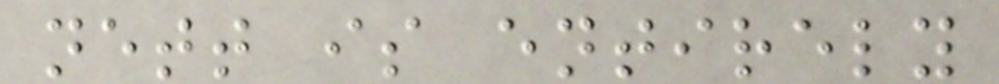nett is entirely
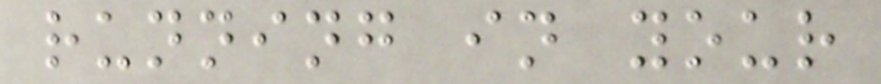running in your
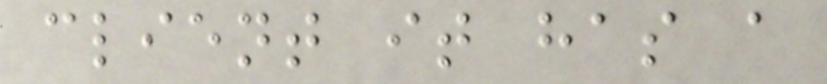client it has a
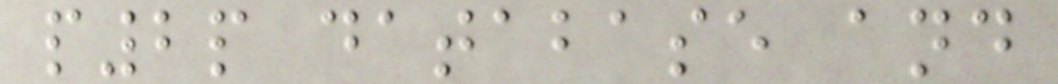p2p database and
